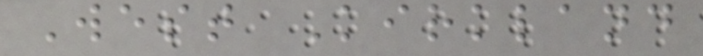West Kirkland
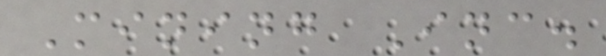Mining Inc.
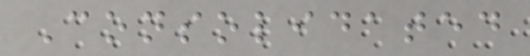Consolidated
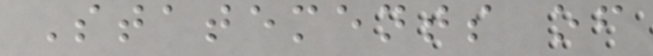Statements of
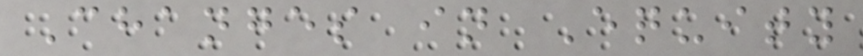Changes in Equity
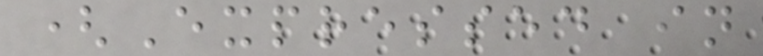(Expressed in
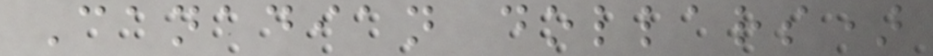Canadian dollars)
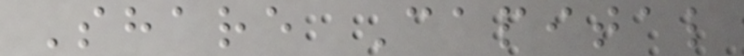Share Capital
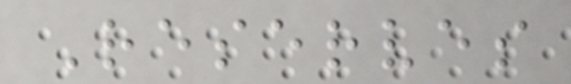Reserves
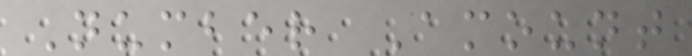Number Amount
